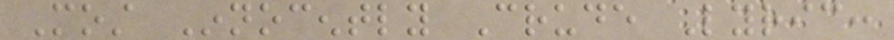Most Innocently Crude Lyric:
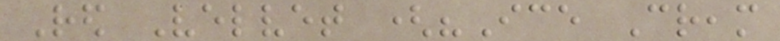Red Velvet ("Ice Cream
